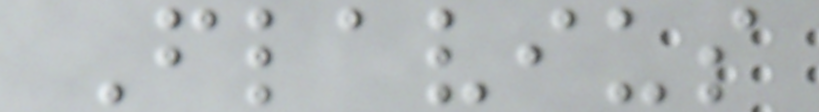Flavius
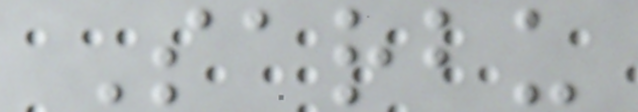Sarbu
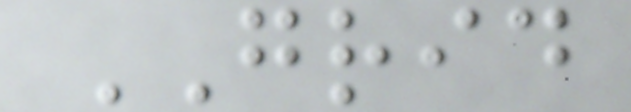GRID
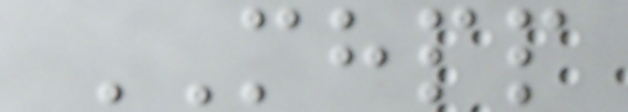MHPP
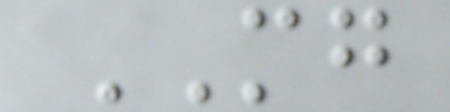MG
